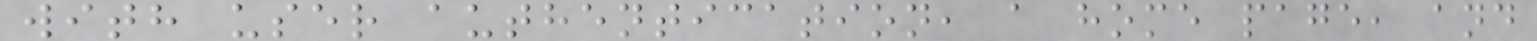with user authentication, a home page, and
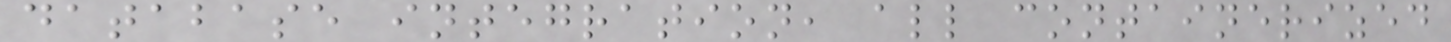database integration, all containerized
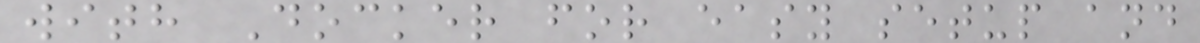with Docker for easy setup and
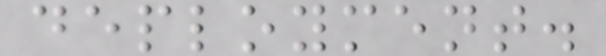deployment.
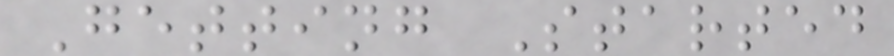Getting Started
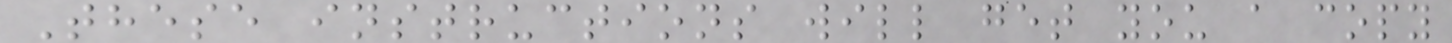These instructions will get you a copy
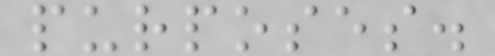purposes.
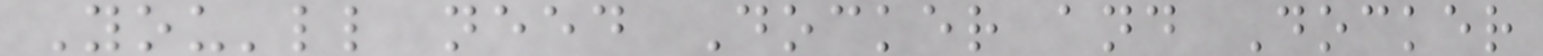You'll need Docker and Docker
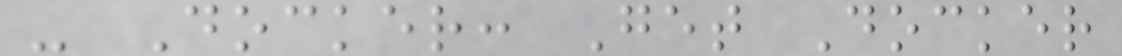- Docker: Get Docker
